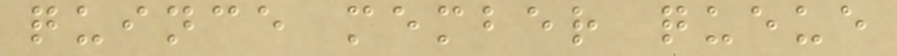quince member queue
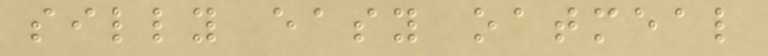silly easy oatmeal
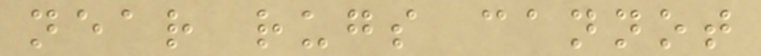near rugs cannot
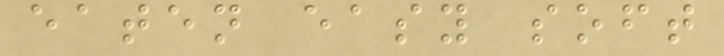eaten easy soft
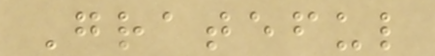Grateful
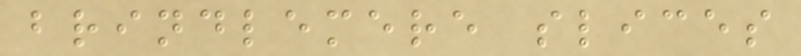brindlemere slices
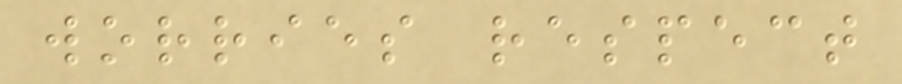worries respect
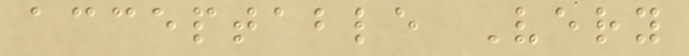acceptable Very
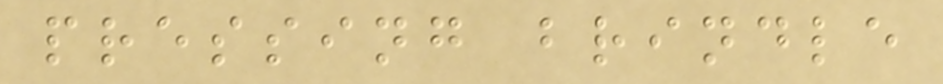pressing brindle
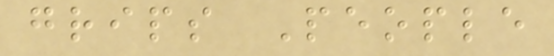grips People
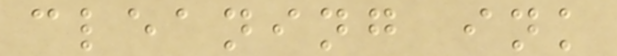cleaning ink
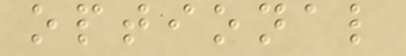optional
